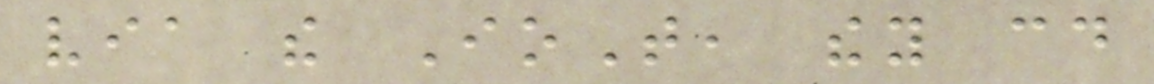via the IoT, they could
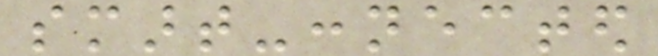smart-connected
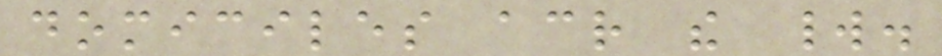domiciles across the world.
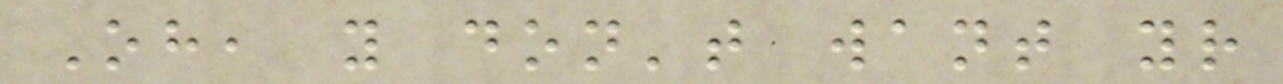Oh, you don't want your
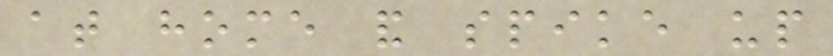at home and spike up
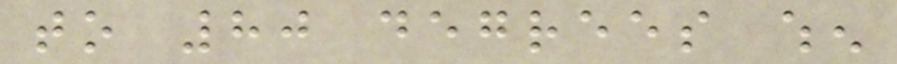to 80 degrees when
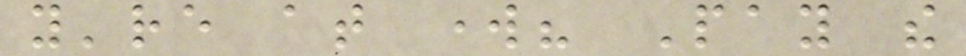you're at work? Pay the
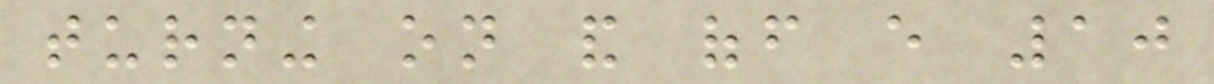turning on and off every 10
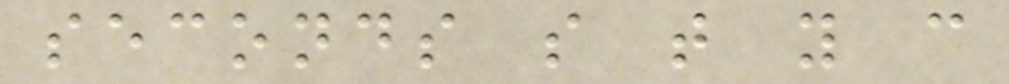seconds so that you can
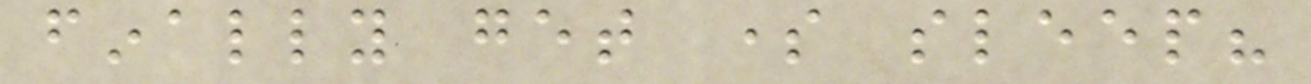finally get some sleep?
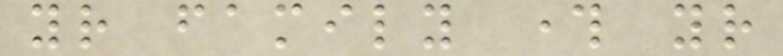your family through your
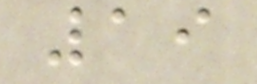19
